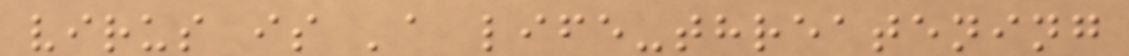virus is 'a life-threatening
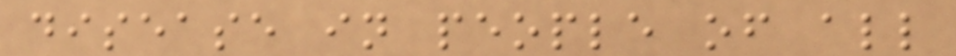disease in people of all
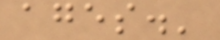ages.'
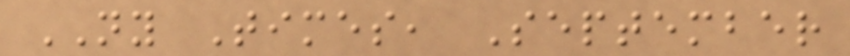NY Times, September
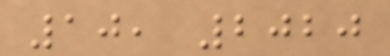10, 2020
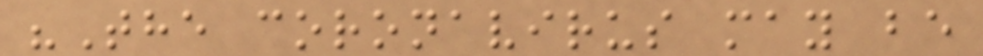"The coronavirus may be
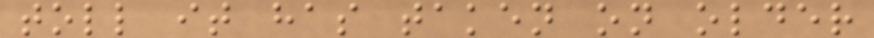toll it has taken on older
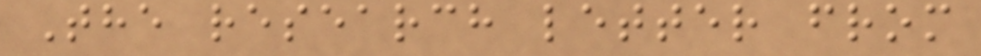The research letter from
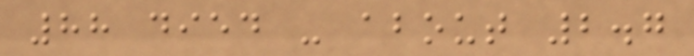88 died - about 2.7
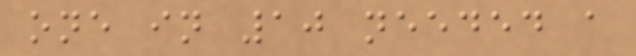one in 10 needed a
